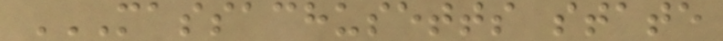MASSACHUSETTS STATE
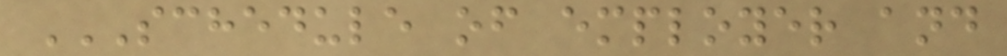SCHEDULE OF EMPLOYER AND
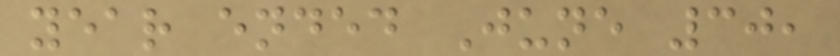year ended June 30,
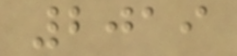2019
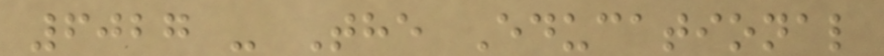6027 - The Educational
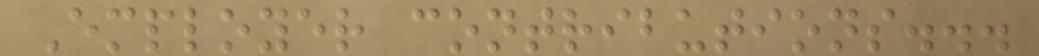Employer contributions...
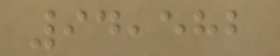94,582
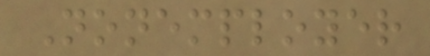Nonemployer
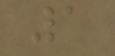1
